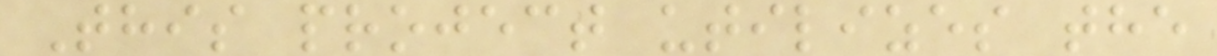This project utilizes the
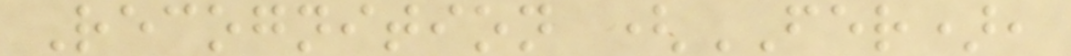Recognition (FER),
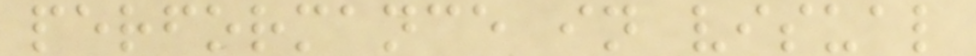performance in visual
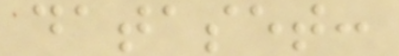dataset:
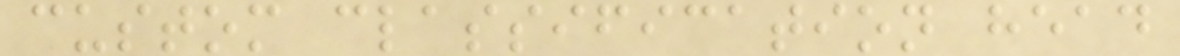custom classification head
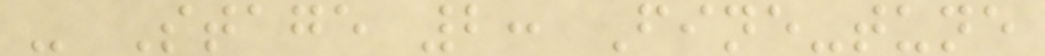- Stage 2: Fine-tune
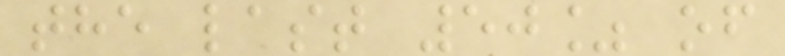the last 50% of
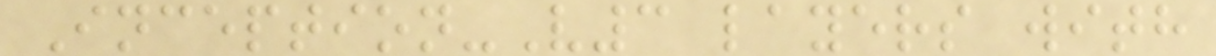Inception-V3 layers with
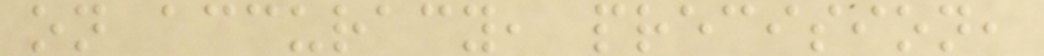on accuracy, precision,
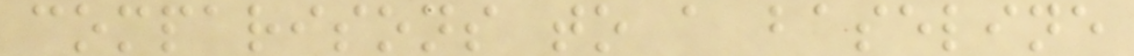comparisons to a baseline
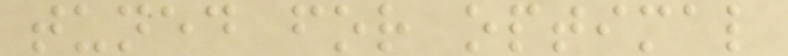tuned for optimal
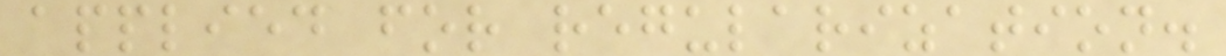applied for regularization.
